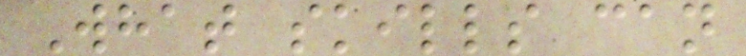What skills can
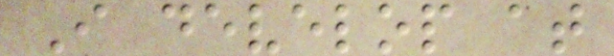I develop at
